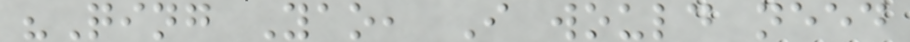"Qing Yao, I would need
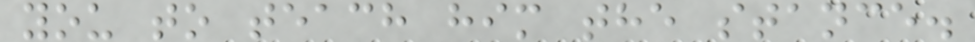you to teach him the stance.
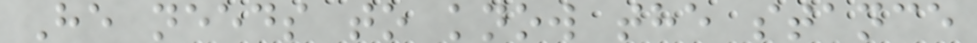He needs to know the stance
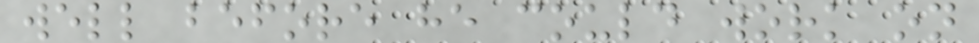well before he could work on
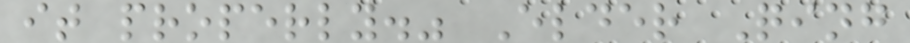it properly." Elder Qing
